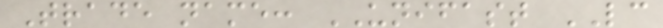Trade name: UNIFAST LC
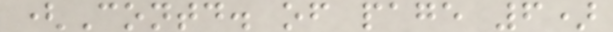(Contd. of page 6)
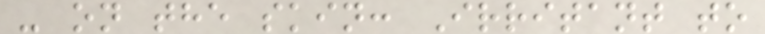- on the skin: Irritant to
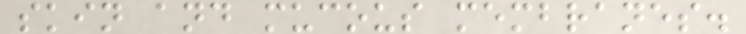skin and mucous membranes.
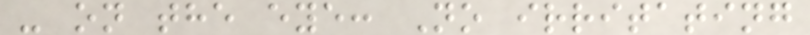- on the eye: No irritating
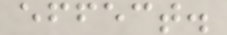effect.
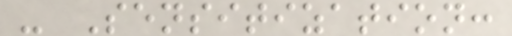- Sensitization:
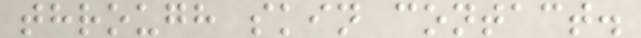through skin contact.
